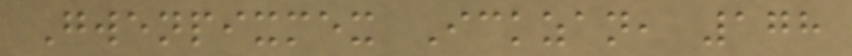Gwenpixmex Ickzan, 178
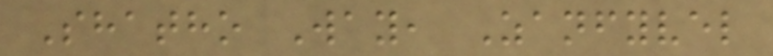Shatho Way, Zanfyvel
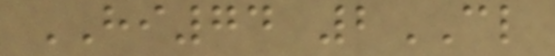HI74 2CL
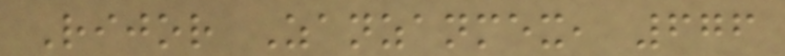Rijor Zanzanmex, 676
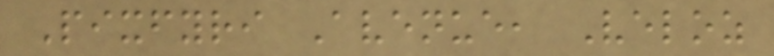Pixfyri Avenue, Veloz
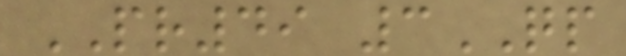PR49 3QP
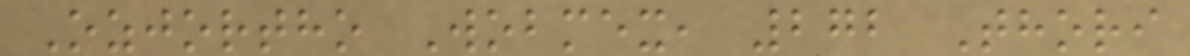Ozjortho Wobmex, 272 Thori
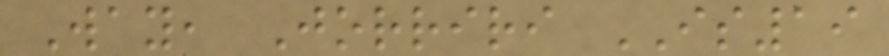Way, Jorriri IS19
